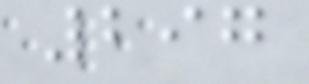297
